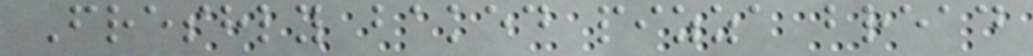Freshly baked pizza bread
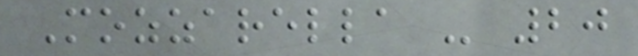Mozzarella - 20
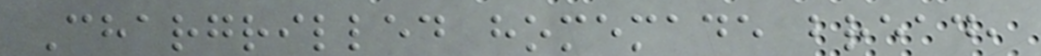Chargrilled homemade bread,
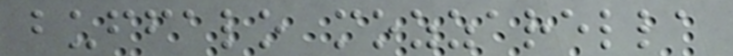buffalo mozzarella
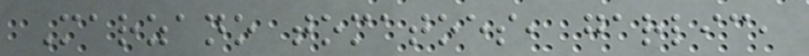Marzano tomatoes, garlic,
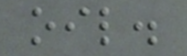oil.
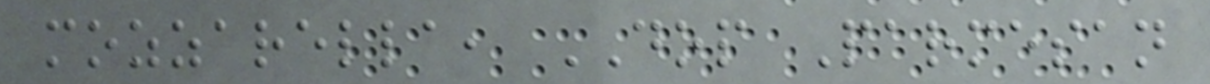mozzarella, DOP Parmesan
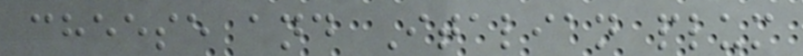cheese and Italian plum
